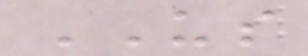US
